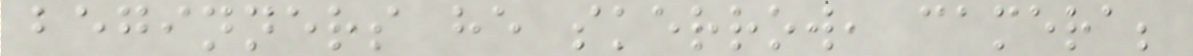beginners he skerrow, camera;
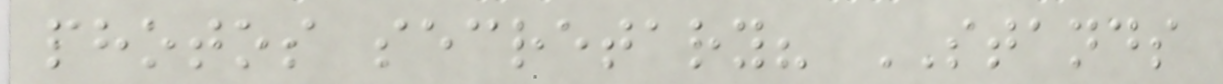photos secretary? STANDS
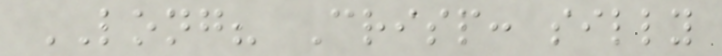LONG? Crisp: silly
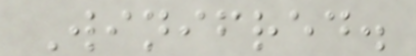Winifred.
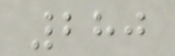280
